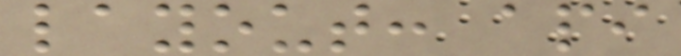layout: api
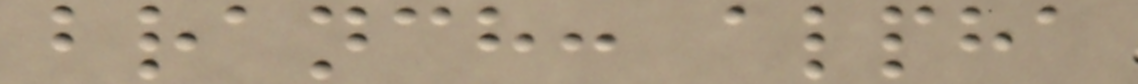branch: alpha
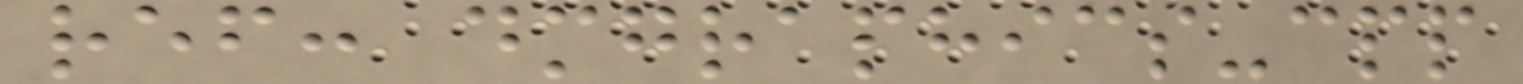ref: dmgraphics-cpp
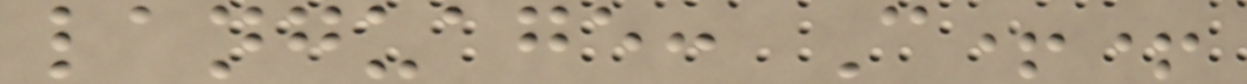language: C++
